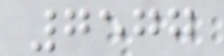7577
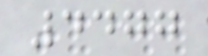4477
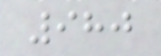980
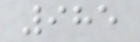985
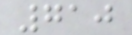710
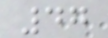47
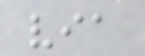via
